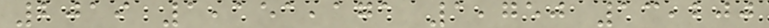2019 1,151,171 1,750 13,200
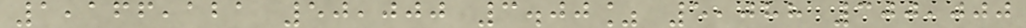1,166,121 50,000 3.00% 5,088 300,000
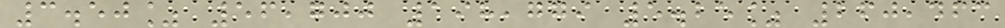3.50% 56,700 198,779 5.25% 260,463
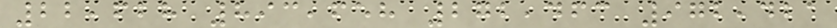22,628 893,658 272,463 972,421
